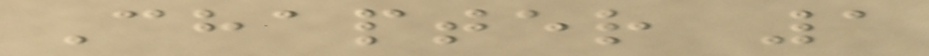Chapter 1
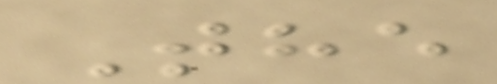The
